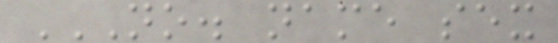NO. NAME SEX
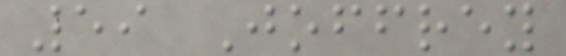59 Joffrey
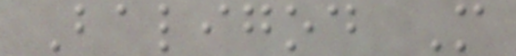Baligod M
